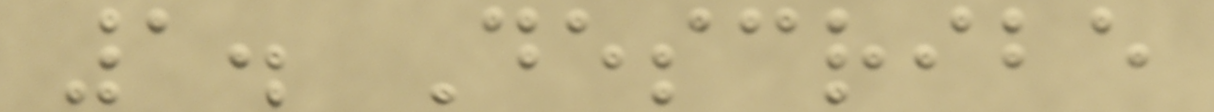1. Describe
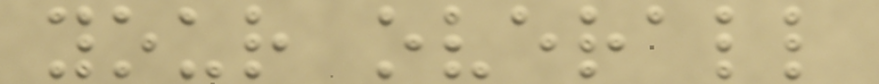your overall
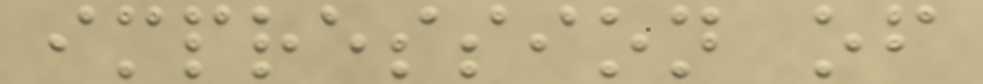impression of
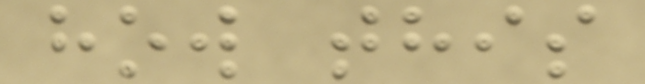how this
